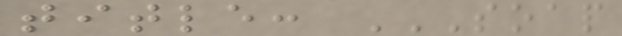title: SOAP
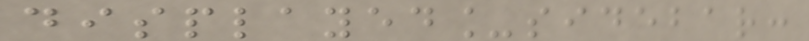displayed_sidebar:
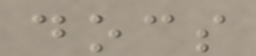docs
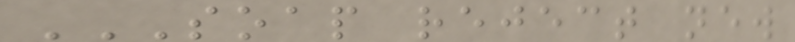SOAP REJECT NEW
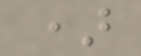)
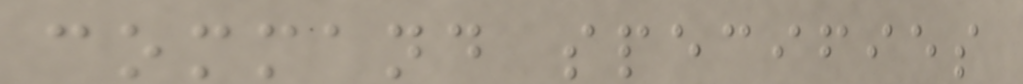command specifies
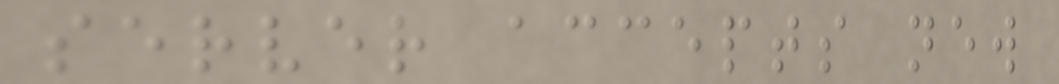server accepts new
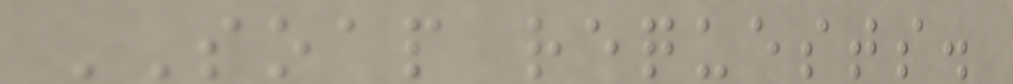SOAP requests.
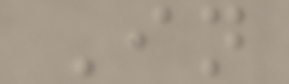In
